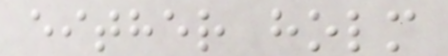either holm
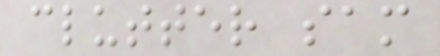clutter sam
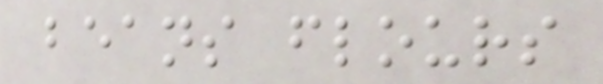beans flours
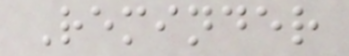Reminder
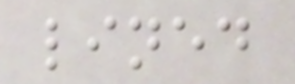lined
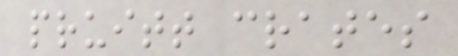pruitt crates
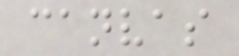canvas
